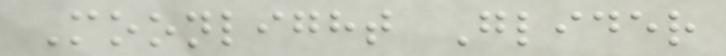Moonlight Glider
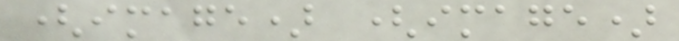(image) (image)
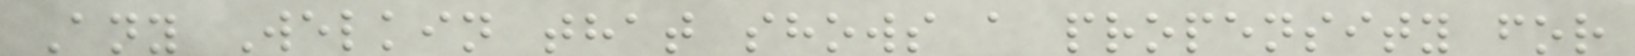Any Welkin that shows a propensity for
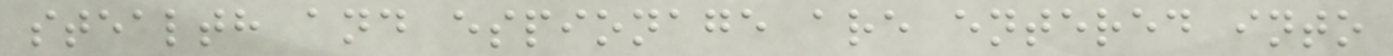stealth and espionage are entered into
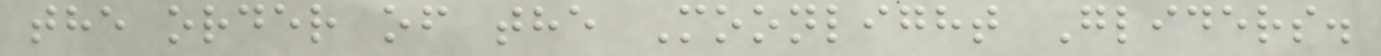the order of the Moonlight Gliders.
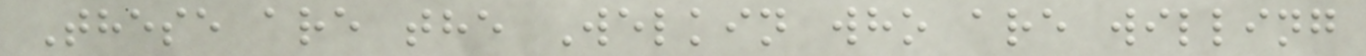These are the Welkin who are willing
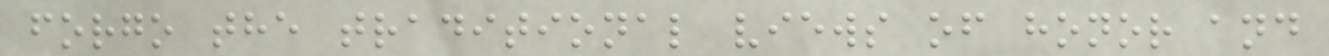forgo the traditional views of honor and
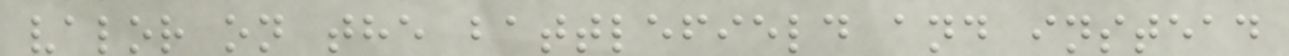valor on the battlefield and instead
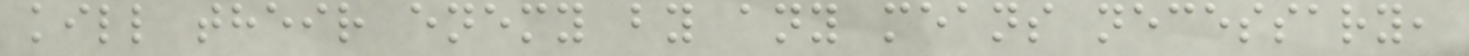kill their enemy by any means necessary,
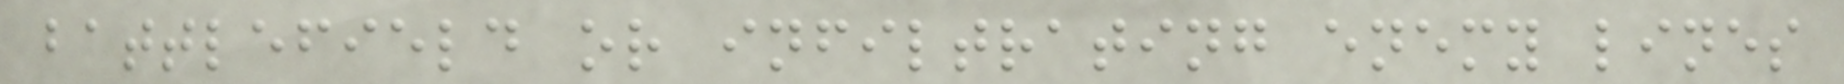battlefield or infiltrating enemy lines
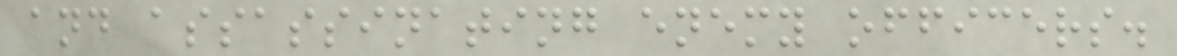and assassinating enemy officers.
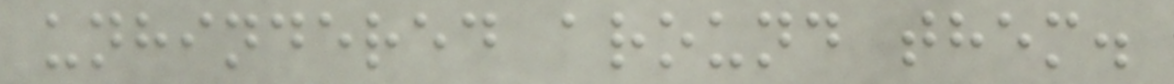unhindered around them.
